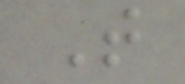That
